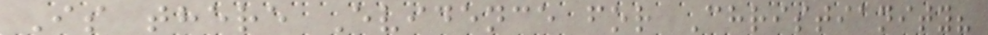Is there Evidence for Christianity?
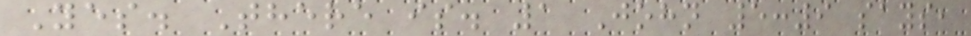Yes. There is. 1 John 5:9 says,
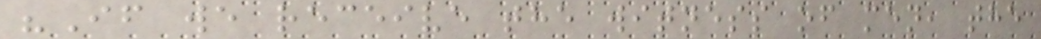"If we receive the witness of men, the
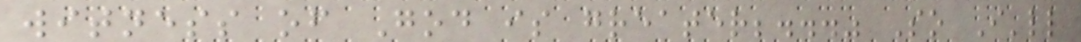witness of God is greater;..." So I'll
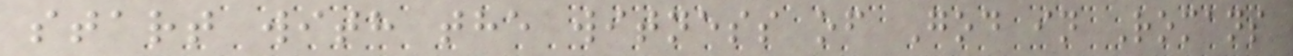start with the witness of God in Romans
